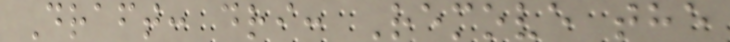Draft: dri: Remove the
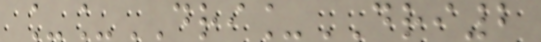__DRI_DRI2
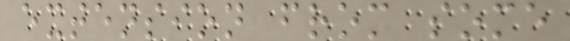extension from some
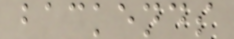backends
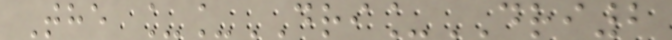The __DRI_DRI2
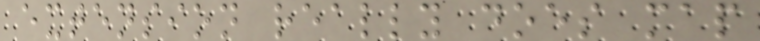extension really does map
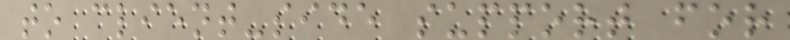to client-side support for
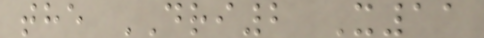the DRI2 X11
